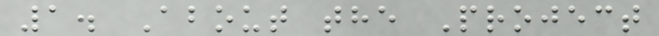1. About the Project
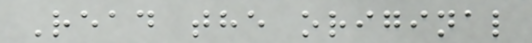Read the original
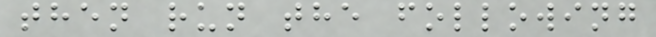then run the following
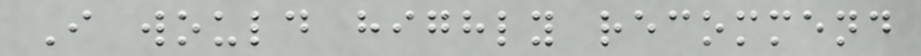I would highly recommend
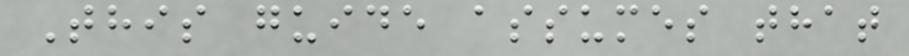This guide assumes that
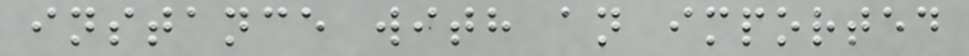instance with an imported
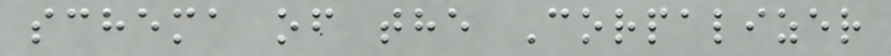schema of the Corpalizer
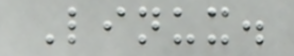Linux.
